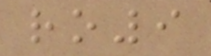ro9
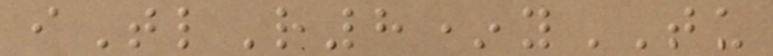iTlR8*yTU
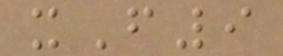xF9
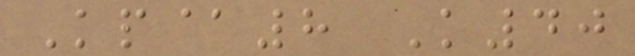Kp@8 K40
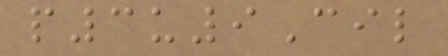p3u9Cil
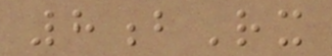8bRx
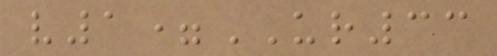v1=UR33
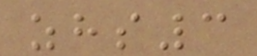zhs3
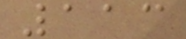113
